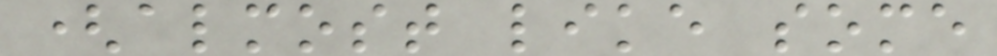(almost like some
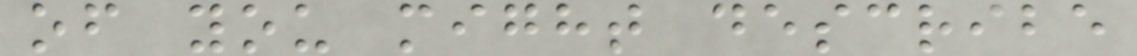of you might describe
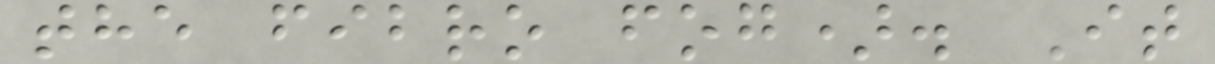the fibro fog). It
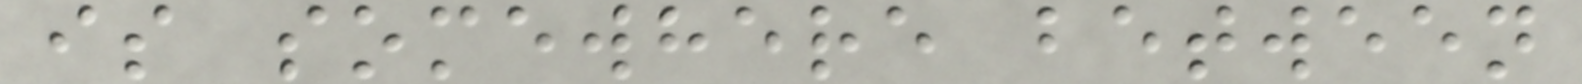is somewhere between
